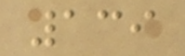139
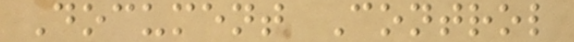Document Control
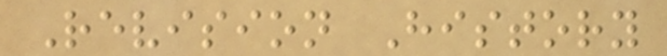Revision History
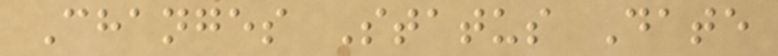Changes Status Date
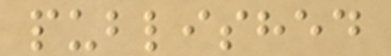published
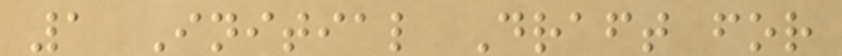1 Initial Draft for
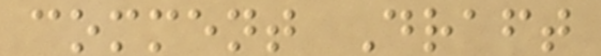comment Draft
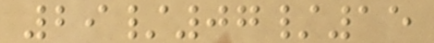29/07/15
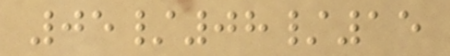05/08/15
